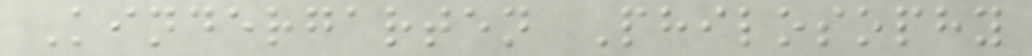Kindergarten Philosophy
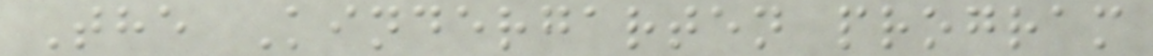The Kindergarten program
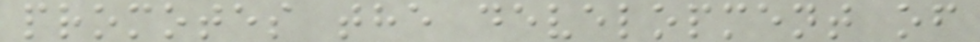promotes the development of
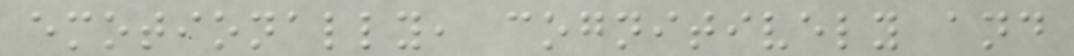emotionally, cognitively and
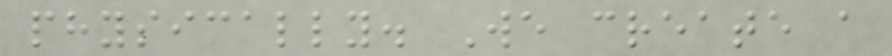physically. We create a
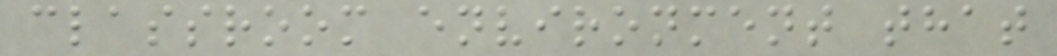classroom environment that
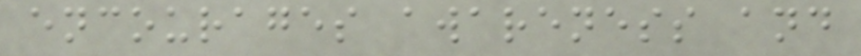encourages awareness and
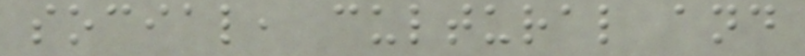social, cultural and
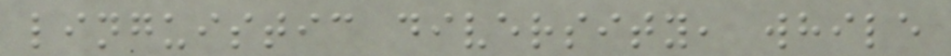linguistic diversity, while
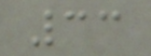33
